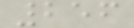256
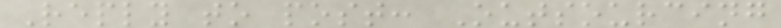Reply to post: Outsourcing
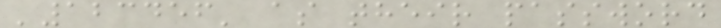'123456' as their password
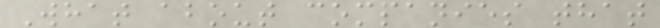What about companies that
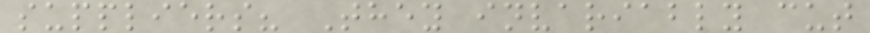suppliers? They invariably cut
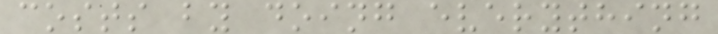costs by doing everything
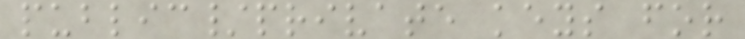public/private keys for
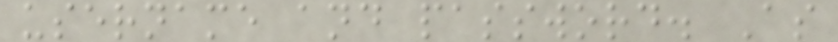username and password. As
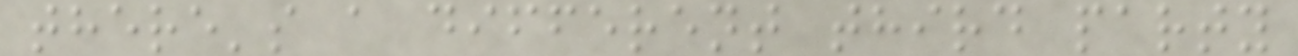there's a different third party
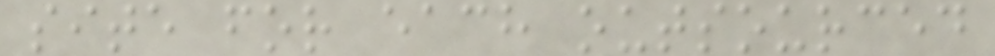site for each outsourced
